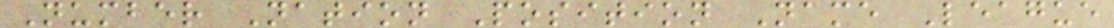Number Nation Position Name League
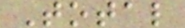Total
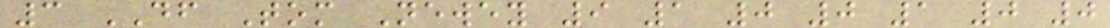3 DF Tom Newey 9 1 0 0 1 0 0
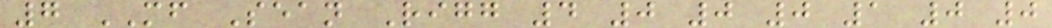7 MF Sean Rigg 4 0 0 0 1 0 0
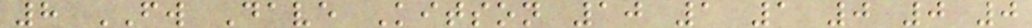8 FW Dave Kitson 10 1 1 0 0 0
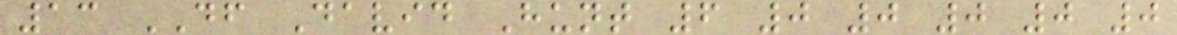13 DF David Hunt 6 0 0 0 0 0
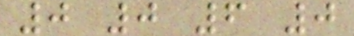0 0 6 0
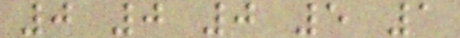0 0 0 5 1
